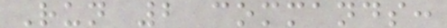Run 2 commands:
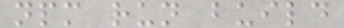npm run build
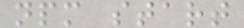npm start
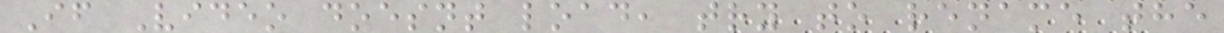If Video doesnt load, try to rename the
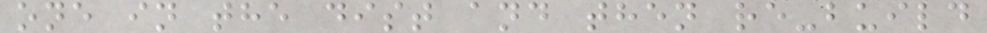one in the dist and then re-build
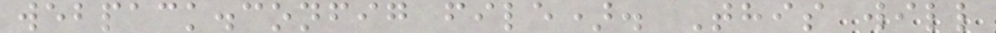webpack.config file). This will
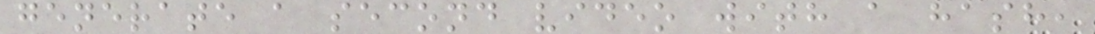generate a second video with a hash,
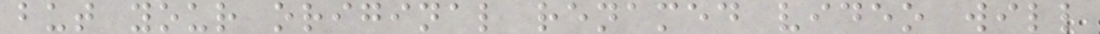but your original renamed video will
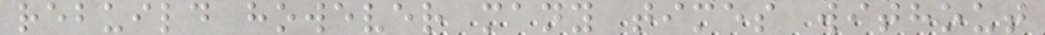rebuild however many times without
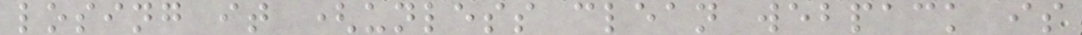losing it (unless clean webpack is
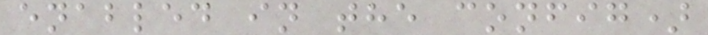enabled in the config)
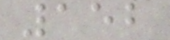152
